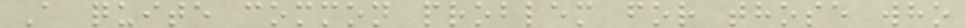A quite common problem for those who
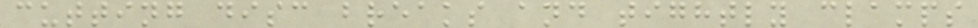cutting disc breaks and tightly clamps
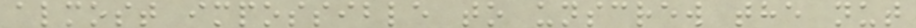almost impossible to unscrew the nut
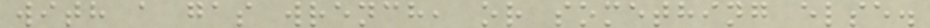with a gas wrench, or something else.
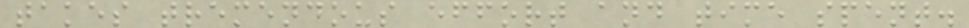takes tremendous effort and time spent.
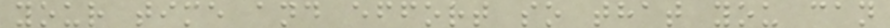your time and effort so that you can
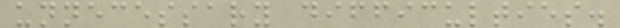unnecessary difficulties.
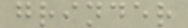grinder
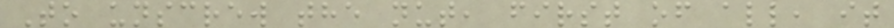To unscrew the nut, first of all, it
